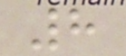8
